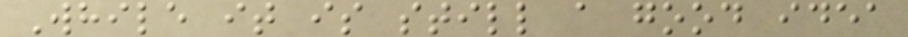While it is still a good idea
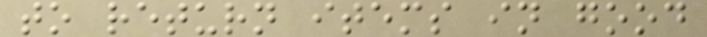to return items in good
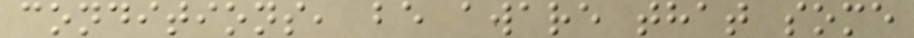conditions, be aware that some
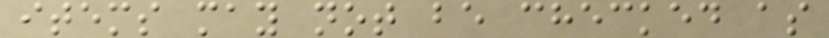items may not be checked as
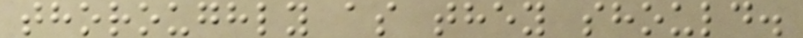thoroughly as they should.
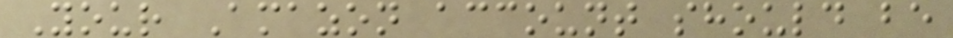Your Amazon account should be
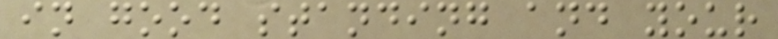in good standing and your
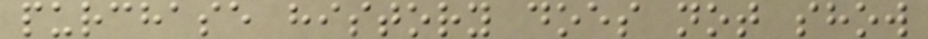purchase history does not show
